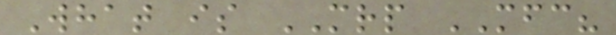What is MRP MFC?
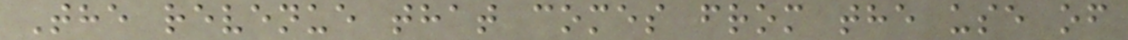The revenue that comes from the use of
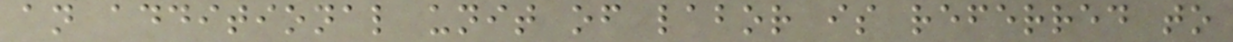an additional unit of labor is referred to
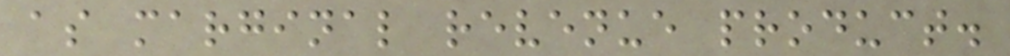as marginal revenue product.
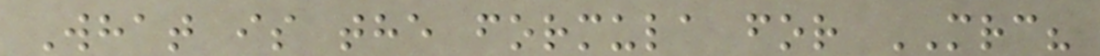What is the formula for MRC?
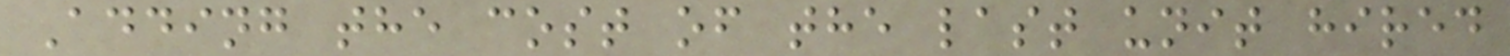Adding the cost of the last unit hired
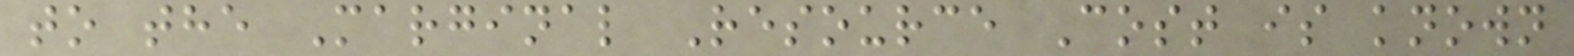to the Marginal Resource Cost is known
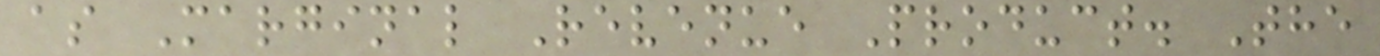as Marginal Revenue Product. The
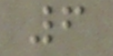6
